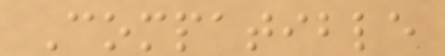Compatible
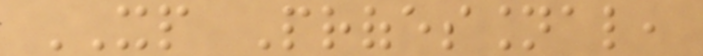XP Professional,
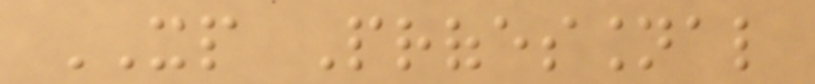XP Professional
